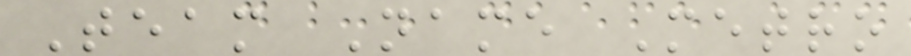Team Name Metro
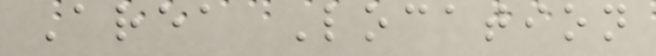Area Location
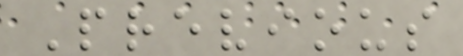Previous
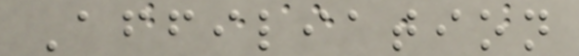Affiliation
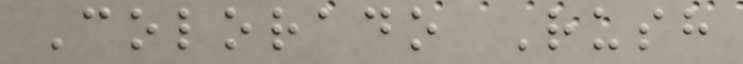Colorado Rush
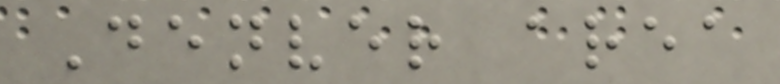Denver area
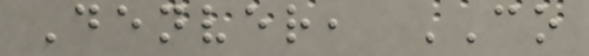Denver, CO
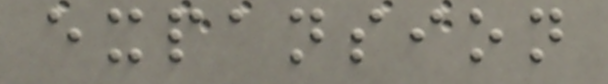expansion
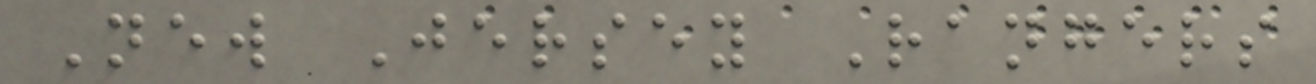New Jersey Rangers
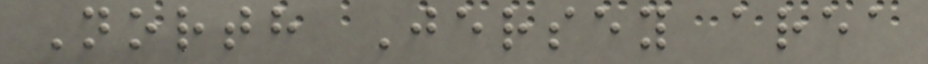North Jersey area
